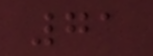71
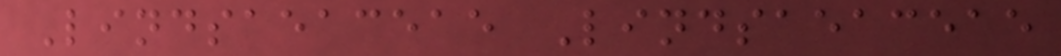Lindsaeaceae Lindsaeaceae
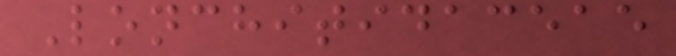Lonchitidaceae
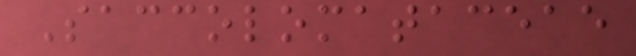Saccolomataceae
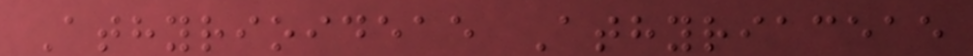Athyrioideae Athyriaceae
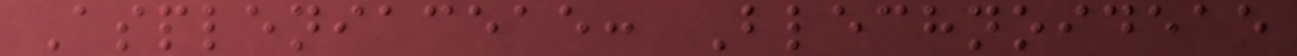Aspleniaceae: Blechnoideae
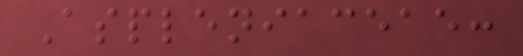Aspleniaceae:
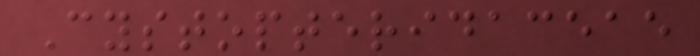Cystopteridaceae
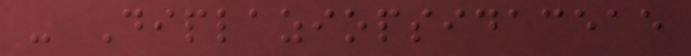- Diplaziopsidaceae
